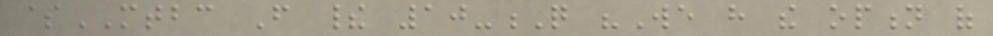$MTBC From their 10-Q "We have the option of
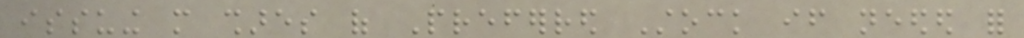issuing more shares of Preferred Stock if needed for
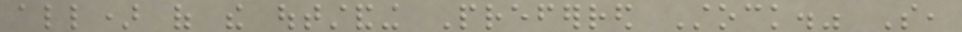all) of the outstanding Preferred Stock." So,
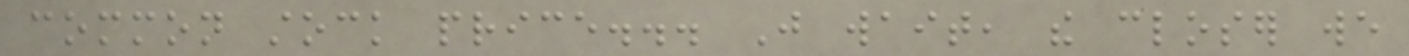common stock price... Just wait, the closer we
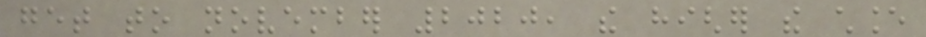get to november 2020, the higher the chance
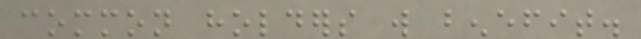common holders will benefit.
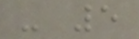- 5
